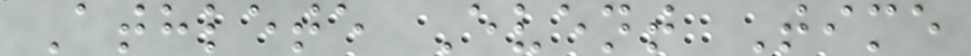Athlete Event Time
